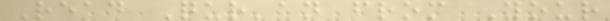Read Qur'an from Your
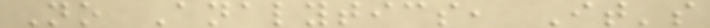No Analytics, It's
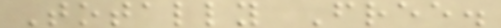Totally Free.
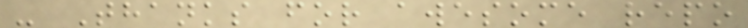- Thanks for awesome repo
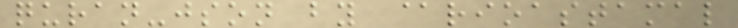quran-json by @rioastamal
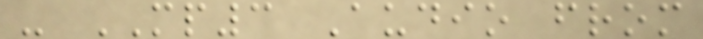- MP3 Audio from
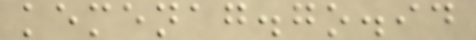kemenag.go.id
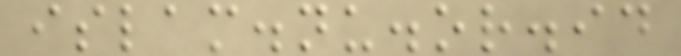islam.nu.or.id
